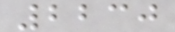2230
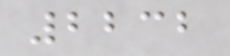2232
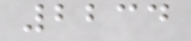2234
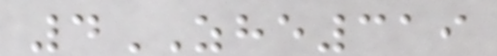4ZHE319
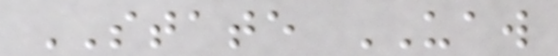STATE UAW
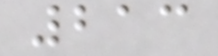213
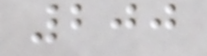200
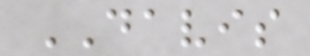DAVIS
